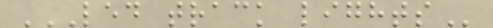LED TRACK LIGHTS
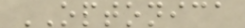OPTONICA
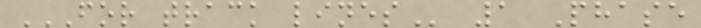FOR TRACK LINES 1 Phase
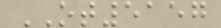OT5157
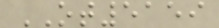OT5159
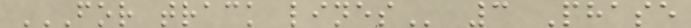FOR TRACK LINES 3 Phase
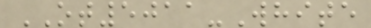OT5011-White
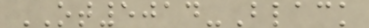OT5014-Black
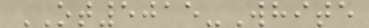OT5015-White
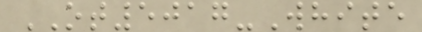OT5017-White
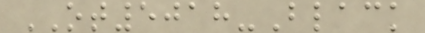OT5018-Black
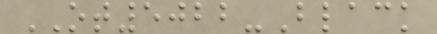OT5022-Black
